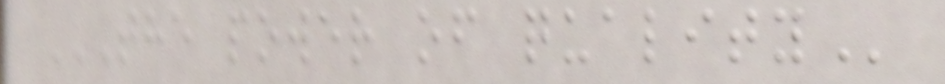THE POWER OF QUALITY
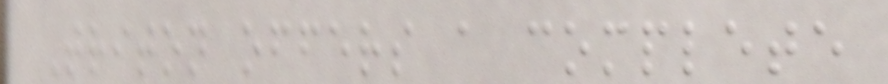Triton offers a complete
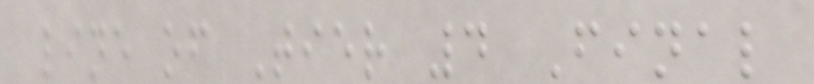line of Tier 4 Final
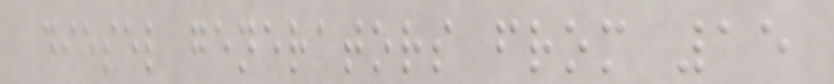diesel generators from 15
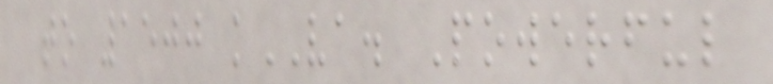to 1500 kVA. Powerful
